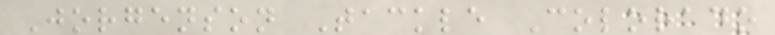Jorgenson Tackle Colorado
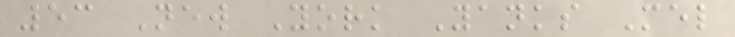53 New York Yanks Mel
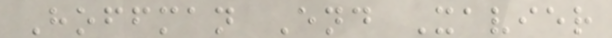Hoffman End Xavier
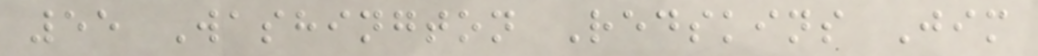55 Washington Redskins Jim
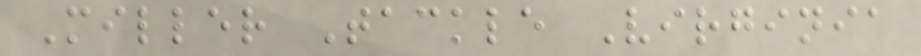Miller Tackle Virginia
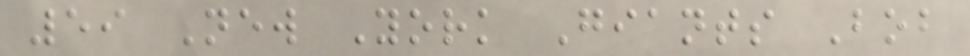59 New York Giants Bob
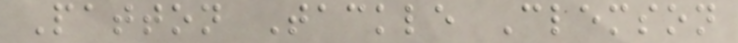Patton Tackle Clemson
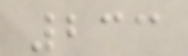233
